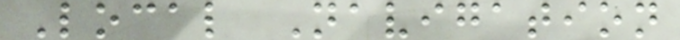Local Navigation
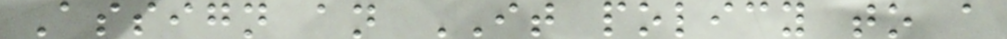Assign an IT policy to a
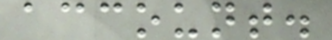account.
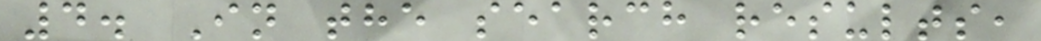4. In the search results,
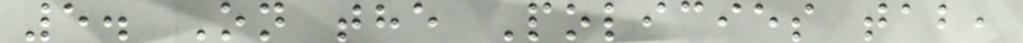5. On the Policies tab,
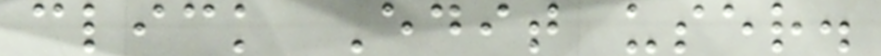click Edit user.
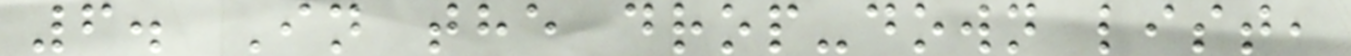6. In the drop-down list,
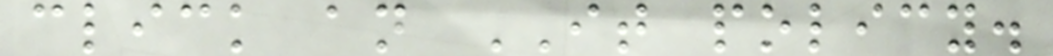click an IT policy.
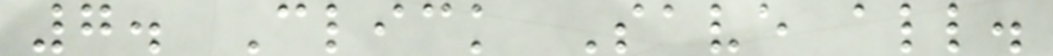7. Click Save all.
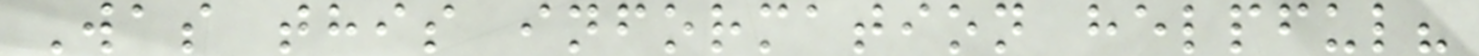Was this information helpful?
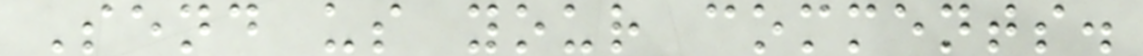Send us your comments.
